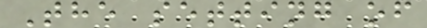The setting of
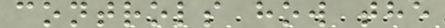controls how the
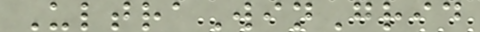UltraWinGrid
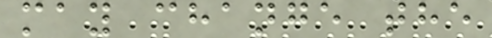may change the
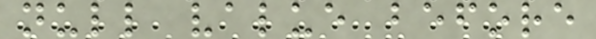null value before
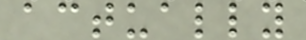actually
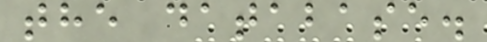the database.
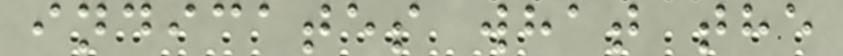indicates what the
